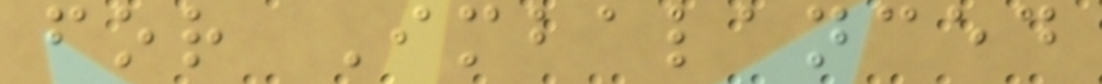for Imbalanced
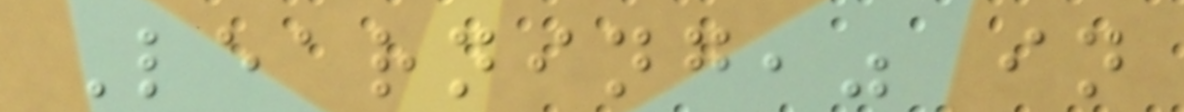Learning," in
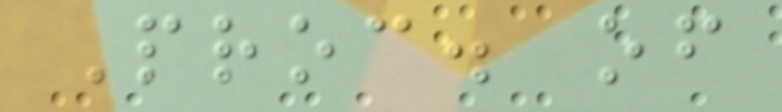Proc. of
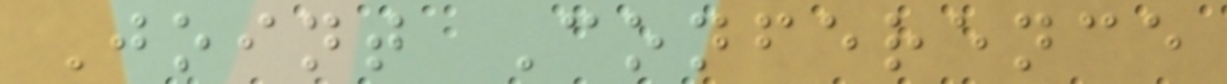Joint Conference
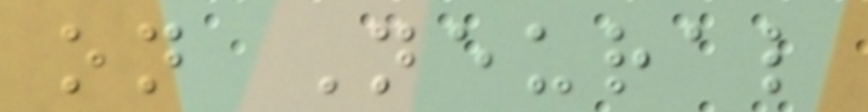on Neural
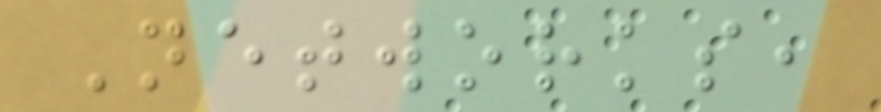Networks,
